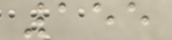155
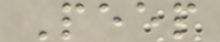Peep
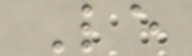Le
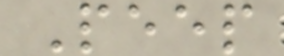Peep
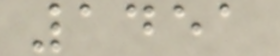1451
